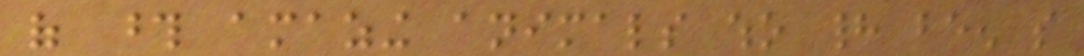of those amazing animals who had been so
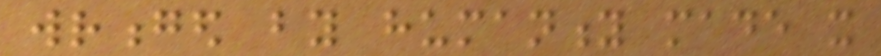wronged by humanity made it
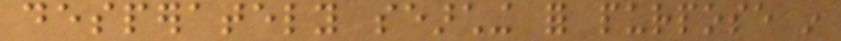desperately searching for purpose in
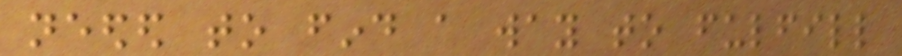needed to find a way to fulfill
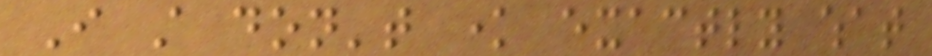I still don't know exactly what
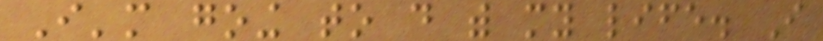I'm going to do with my life. I
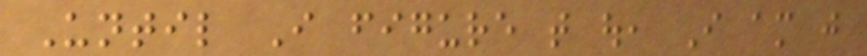Until I figure that out, I am just
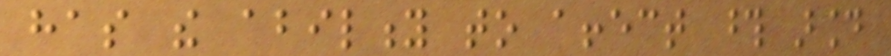has the ability to affect those around
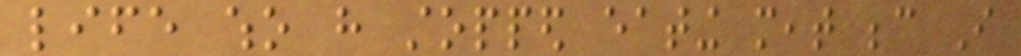life who have stopped eating meat because I
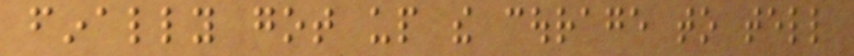finally got up the courage to tell
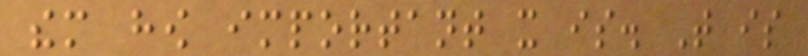them how important it is. That is
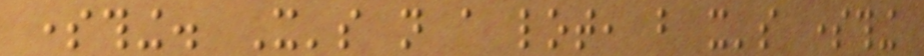something. It's not a lot, but it's something
